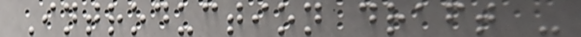Introduction draft -
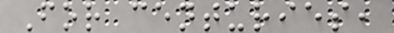For centuries,
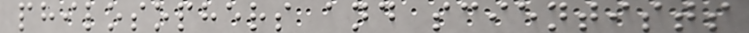philosophers and scientists
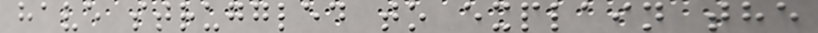have struggled to explain the
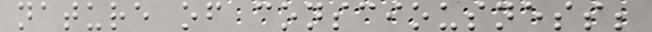nature of consciousness;
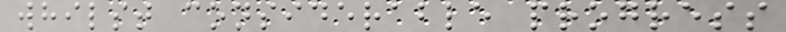whilst considerable progress
